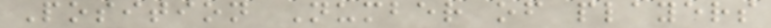Position Number of players
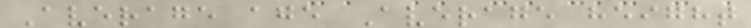Average age Average height
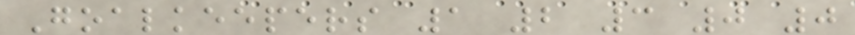Goalkeepers 1 2 3 0 0
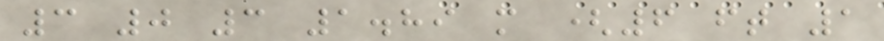3 0 3 1.89 m (6 ft 1
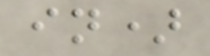in)
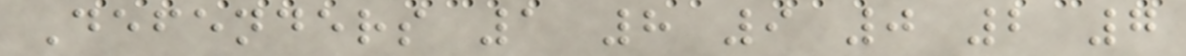Defenders 1 8 9 0 2 7
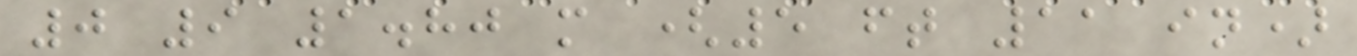0 9 1.80 m (5 ft 11 in)
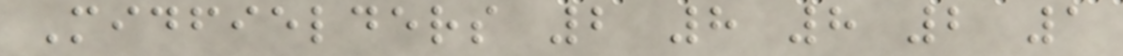Midfielders 2 8 8 2 1
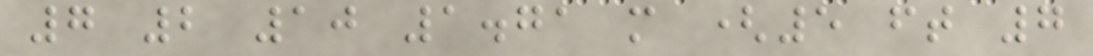7 2 10 1.71 m (5 ft 7
